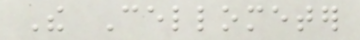The Cellometer
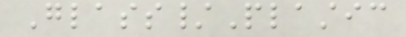Glass/Plastic
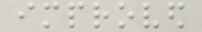improved
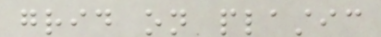grid on plastic
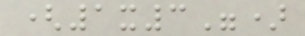(1x3")
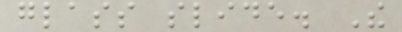glass slide. The
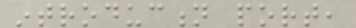introduction port,
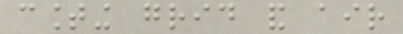counting grid and air
